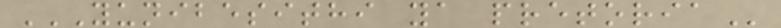YUNIBESITHI YA PRETORIA
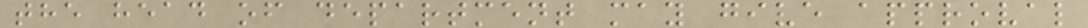the head of department may give approval
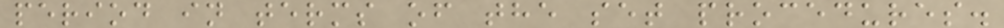period in terms of the set procedures.
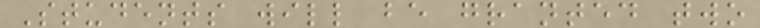Students will be granted two
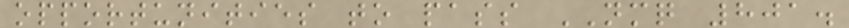opportunities to pass NMQ 801.
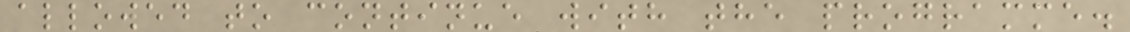allowed to continue with the programme.
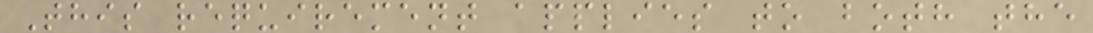This requirement applies to both the
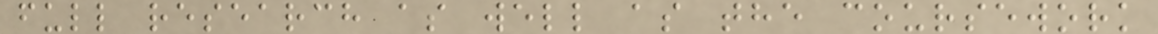full research as well as the coursework
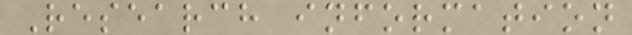Research information
